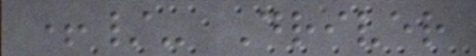+/- Driver
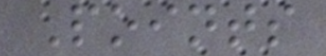Points
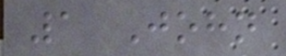1 John
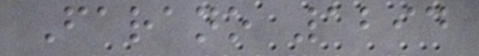Farano 1294
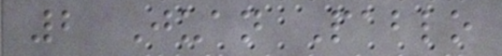2 Juan Pablo
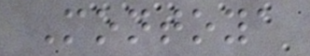Montoya
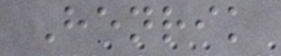Henrik
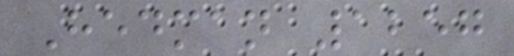Hedman 1257
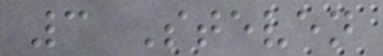3 Steven
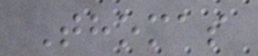Thomas
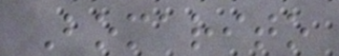Bomarito
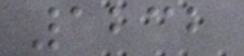1232
